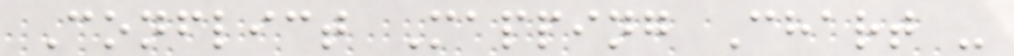Conflict Mapping Chart -
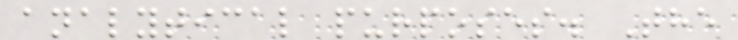analytical purposes. The
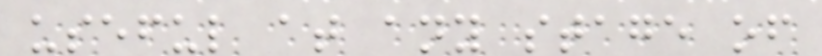useful at any stage of
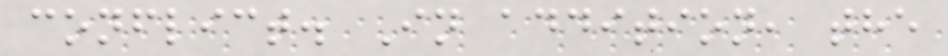conflict. In addition, the
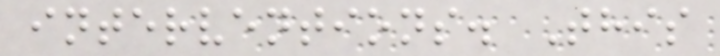interventions. This
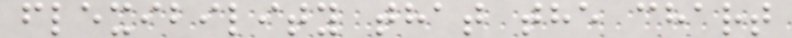flexibility that the chart
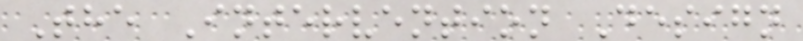The Intervention Design
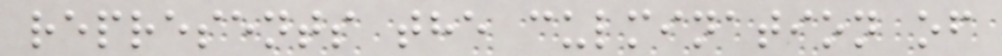represents the culmination of
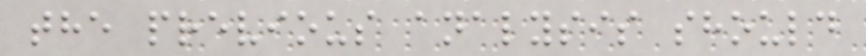the previous analysis should
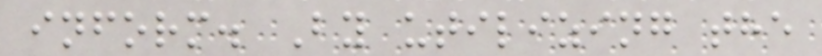inform. By utilizing the
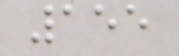155
